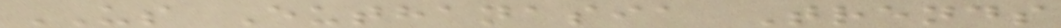US Euthanasia Trends
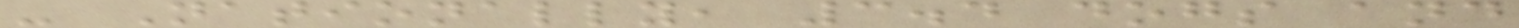- Nationally, 3.4 dogs and
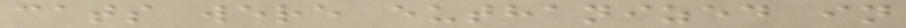cats were euthanized in
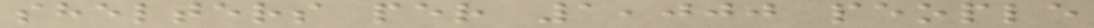shelters per 1,000 people
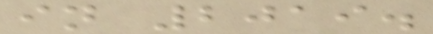in 2019.
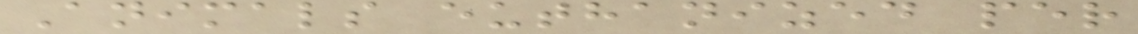Animals euthanized per
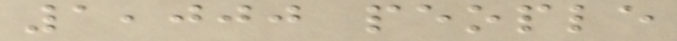1,000 people
